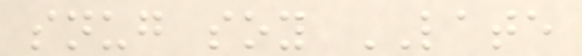snug soy LATE
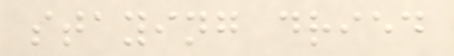staying dried
